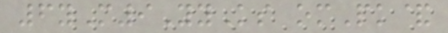6yM9YyKs omPk&
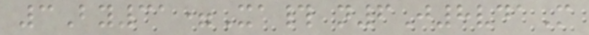3By31=Xa# n6J8vdaM
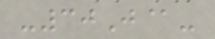-30J@-
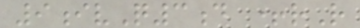9ivQ3d +rR
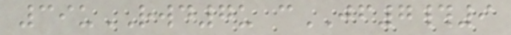39uRWD7u cJF7#9
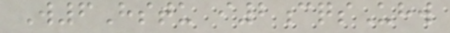W6Hstu i2cqsUhw
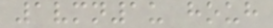1vmn1u houh
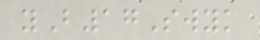yB17Swyk
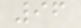96
